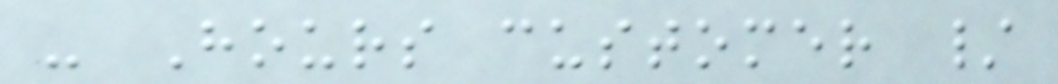- Hours customer /
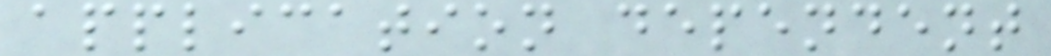application dependent
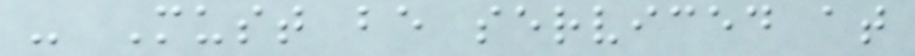- Must be serviced at
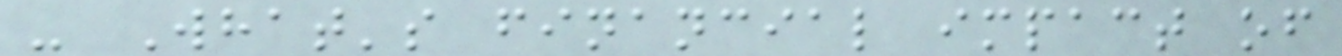- What's financial impact of
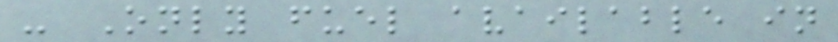- Only fuel available in
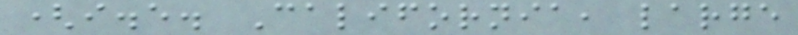(i.e. California, large
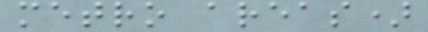metro areas)
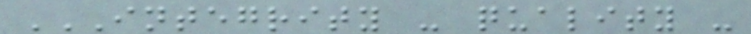INTEGRITY - QUALITY -
